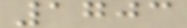1703
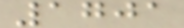1701
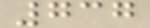737
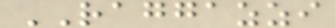RAGGAZZI
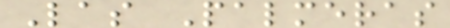Las Palmeras
